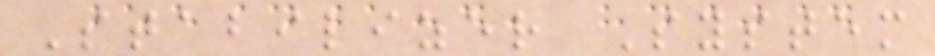Stabilizer System
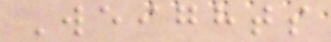Weights
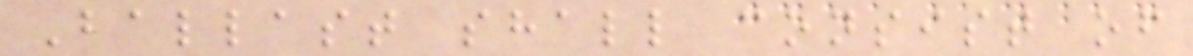Ballast shall consist of
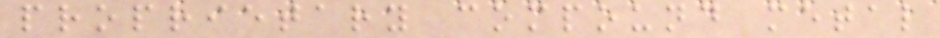proprietary compound metal
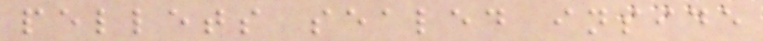pellets sealed inside
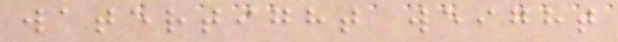watertight weight
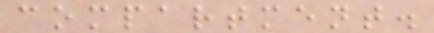compartment.
